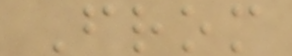From
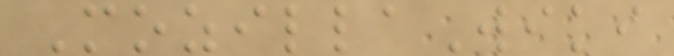MozillaWiki
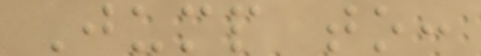Jump to:
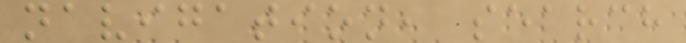navigation, search
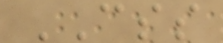CSS
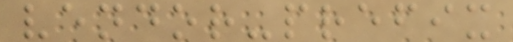vendor-prefix
